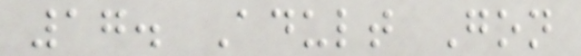17. Adult Gon
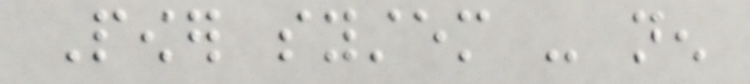Power system - nen
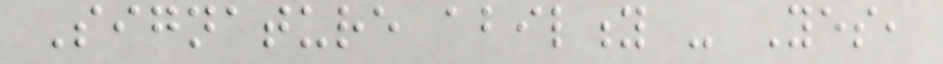Signature ability - Yes,
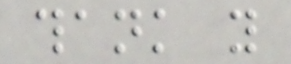thank you
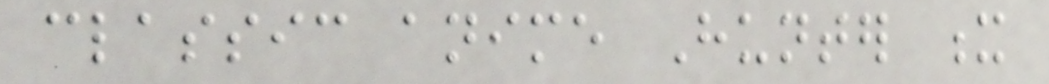classic anime Hunter x
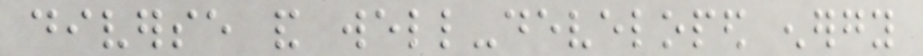diverse and well-developed energy
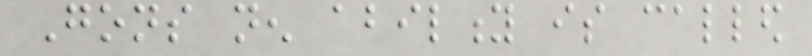Gons nen ability is called
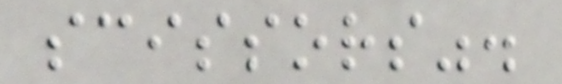scissors".
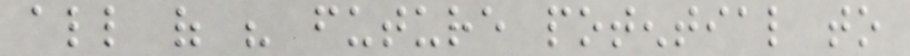all of his future potential to
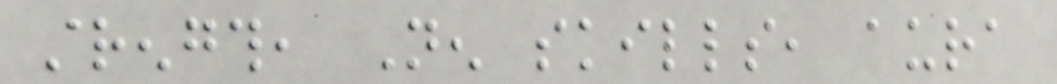strength, Nen skills, aura
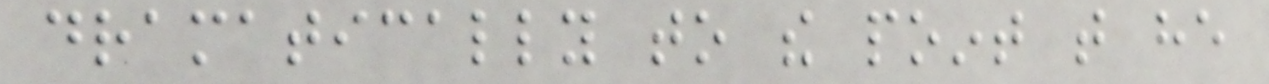dramatically to the point that he
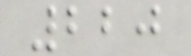220
